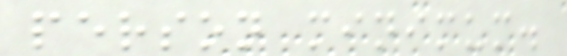person minimum.
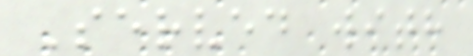Served with
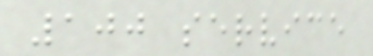100 service
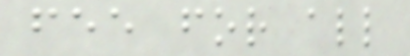fee for all
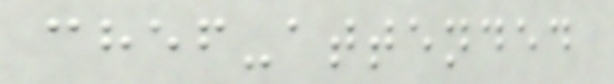chef-attended
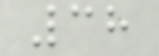38
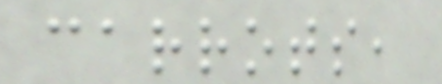carrots,
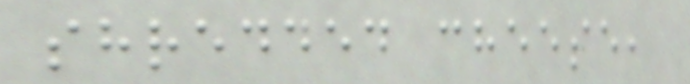shredded cheese,
